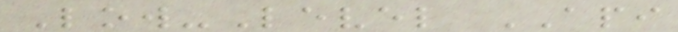Low-Level API
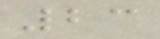23
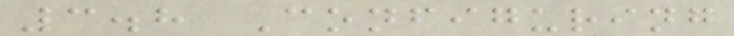3.8 Configuring
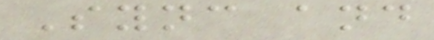Sync and
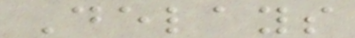Delays
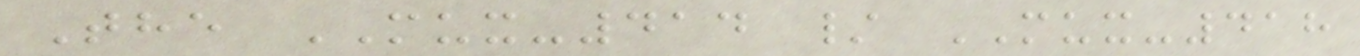The MUX-414 / MUX-418
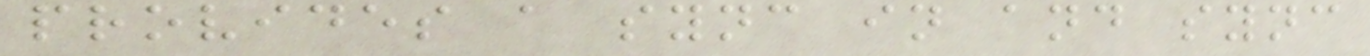provides a sync in and sync
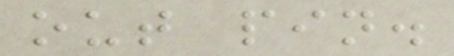out pin.
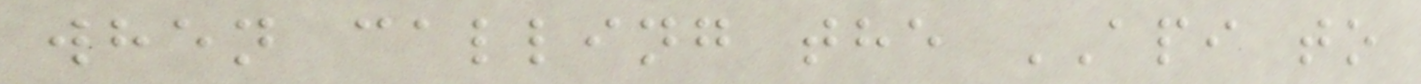when calling the API to
